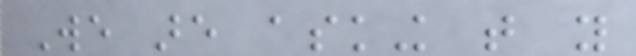We are asking that you
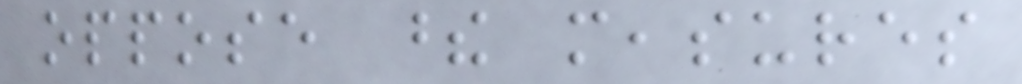oppose these measures
